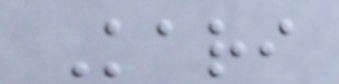Kari
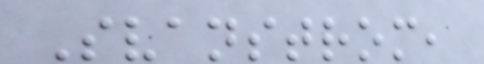Svanstrom,
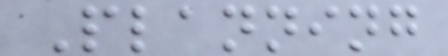Planning
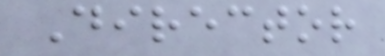Director
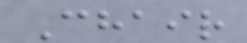Chair
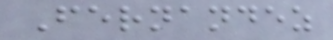Fernandez
